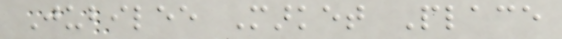Jubilee Market Place
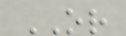OR
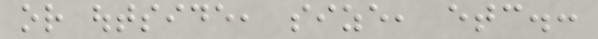or outside, size, etc.:
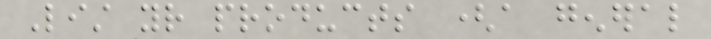List your products (a general
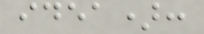idea):
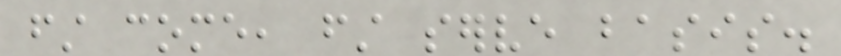first come, first serve basis.
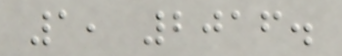1, 2016.
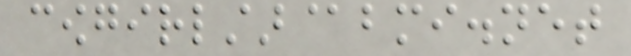cowgirlstar@bmi.net
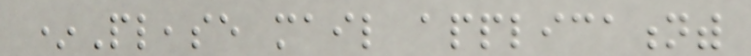*Please mail applicationwith
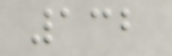132
